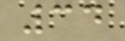34
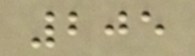205
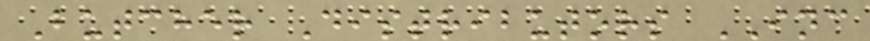Butcher Distributors INC
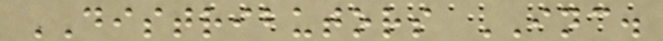DISTRIBUTORS INC.
